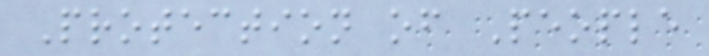Protection of People
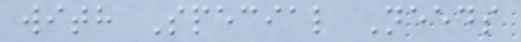with Special Needs
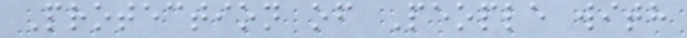Protection of People with
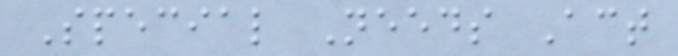Special Needs Act
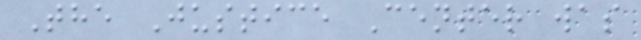The Justice Center was
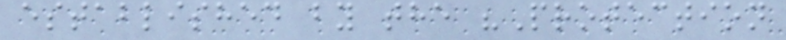established by the "Protection
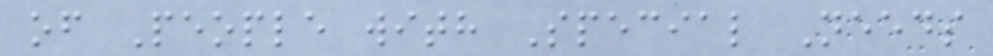of People with Special Needs
